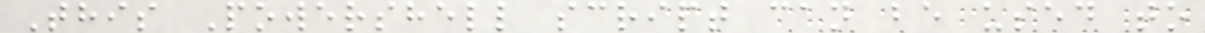This Powershell script can be used to
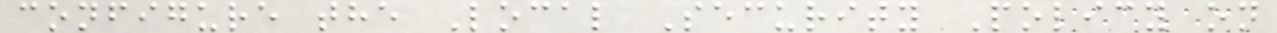configure the Local Security Policy on
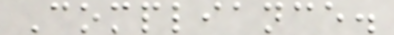Compliance.
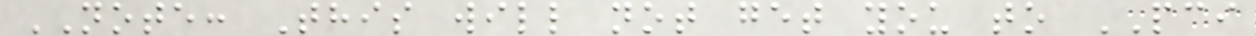NOTE: This will not get you to PCI
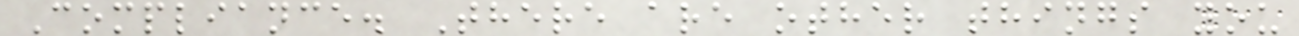Compliance. There are other things you
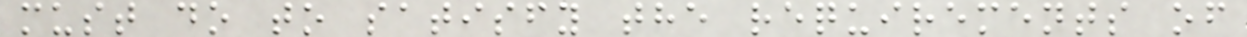must do to satisfy the requirements of
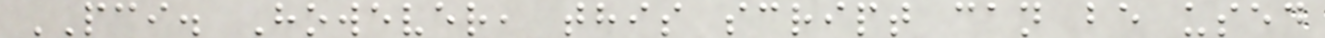PCI. However, this script can be used
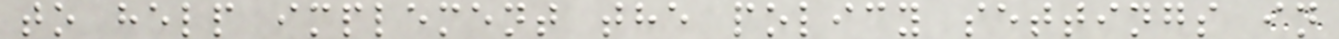to help implement the policy settings in
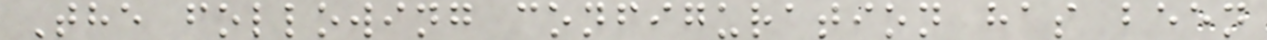The following configuration has been
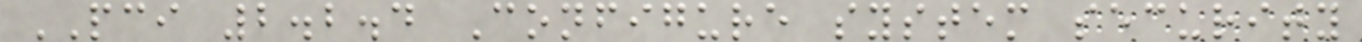PCI 2.2.4 Configure system security
